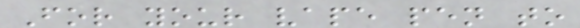For your vape pen to
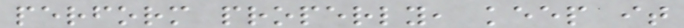perform properly, keep it
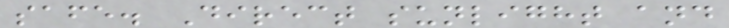safe. Direct sunlight and
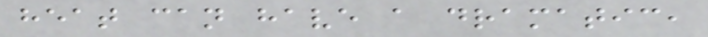heat can have a dramatic,
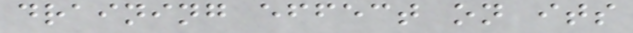draining effect on its
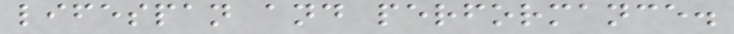lifespan and performance.
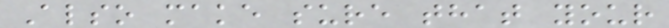Also make sure that your
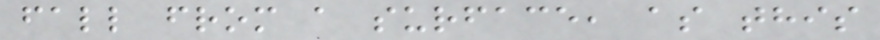fall from a surface, as this
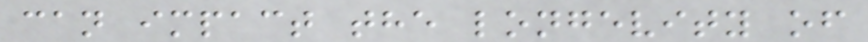can impact the longevity of
